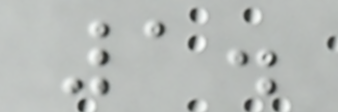1.
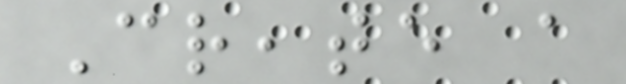Create a
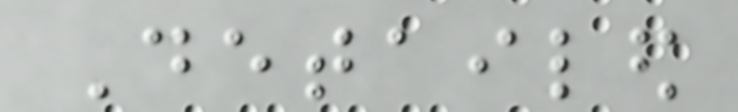Detailed
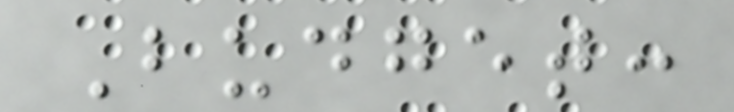Budget:
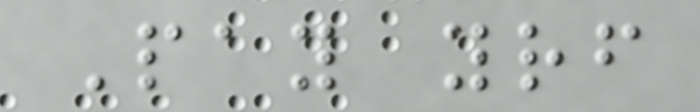Pay yourself
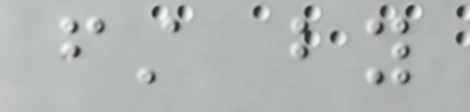first by
